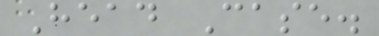Head Case.
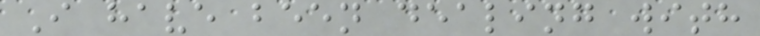I have been dealing with
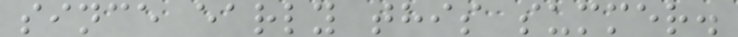since early this summer.
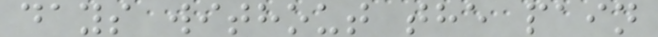days without the pain
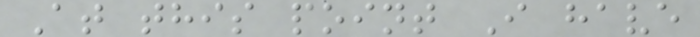At this point I have
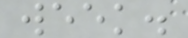week.
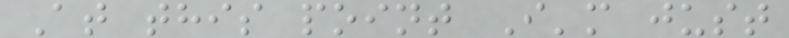At this point I'm just
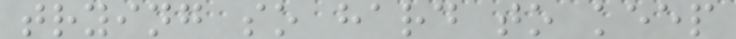trying so hard to keep
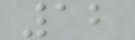12
